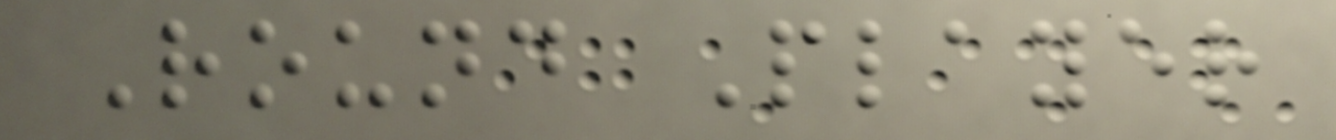Round Player
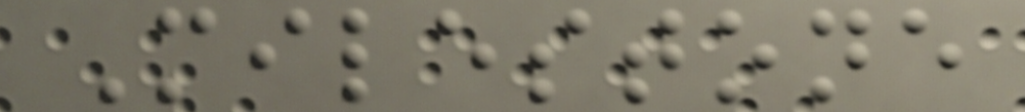Milestone
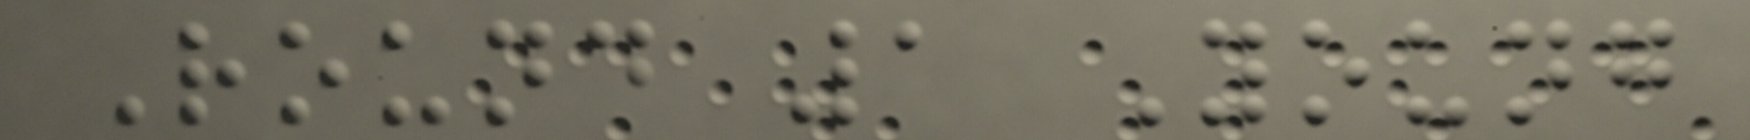Round 1 Young
